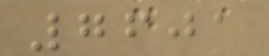7601
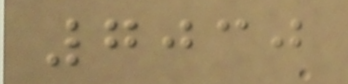7030
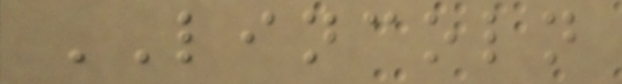LINCOLN
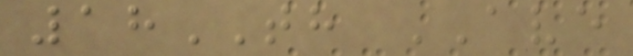18TH AVE
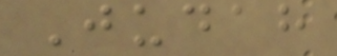Judah
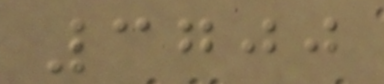3700
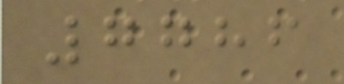7786
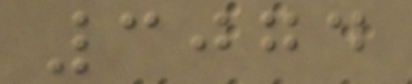3074
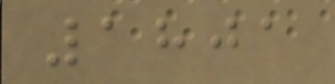1801
